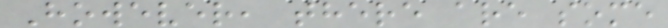However, there are some
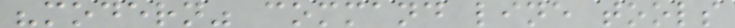"modern" command line tools
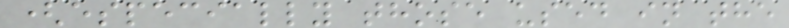(especially those used in the
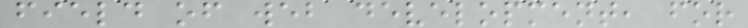field of web development, for
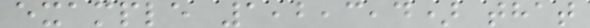example 1,2,3,4) that
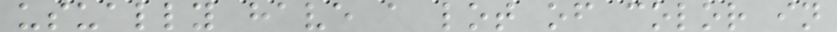usually have a lot of color in
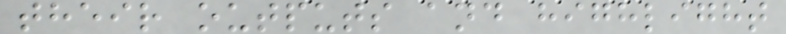their outputs and highlight
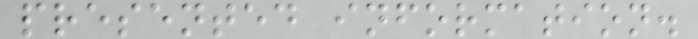presented information.
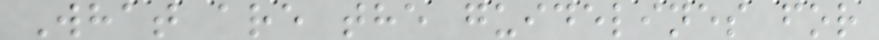What are the guidelines for
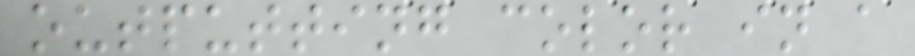outputting color in a
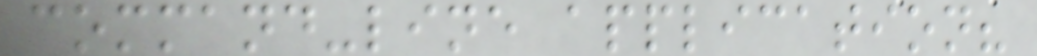command-line application?
